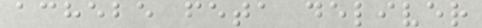achebe feta deliver
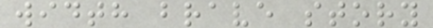width brave story
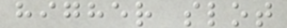higher slot
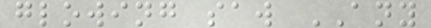glowing saw ANY
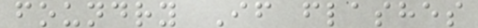foundry If flashes
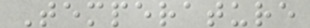Temperature
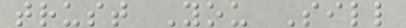trust You Sill
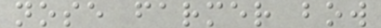nose farmer bow
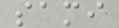sami
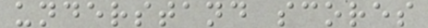understand scores
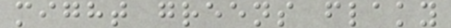might greens flaky
